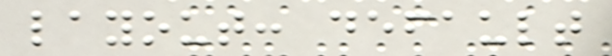layout: default
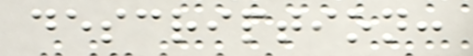description:
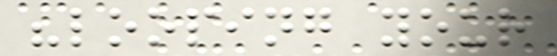"looping your
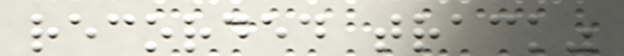recorded track"
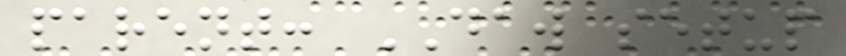parent: DAW setup
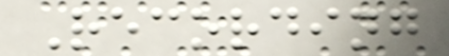Recording
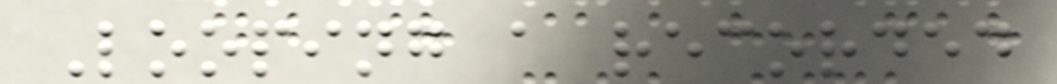Looping a recorded
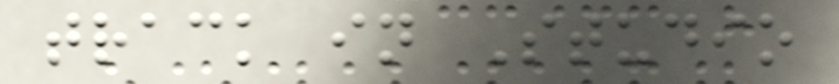track in Studio
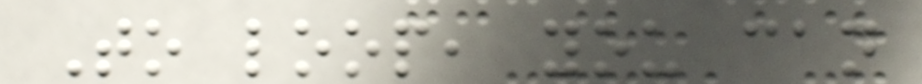To loop, you can
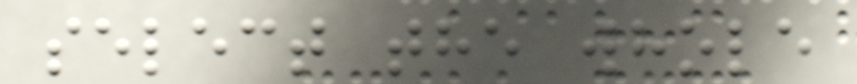select the whole
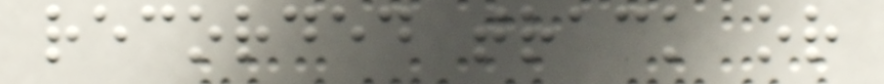recorded track or
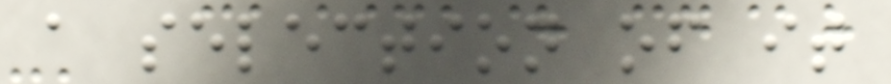a selection of it
